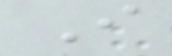I
